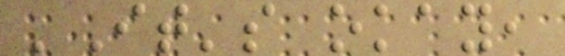'It's okay,
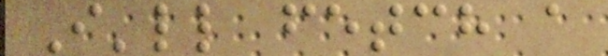I'll fetch a
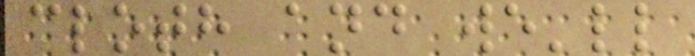cloth and we'll
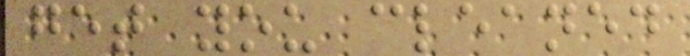get you cleaned
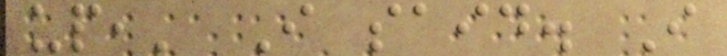up,' I said. I
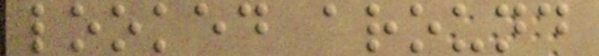looked around
